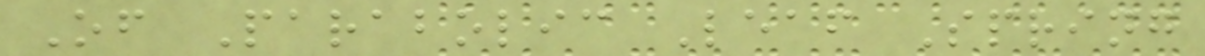Of Parabolic Leaf Spring
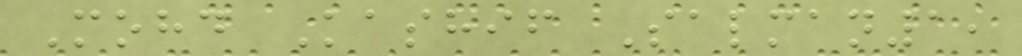Mohd Kashif Salman1,
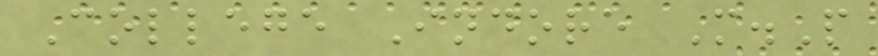College Indore M.P
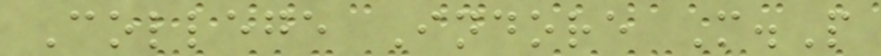College Indore M.P
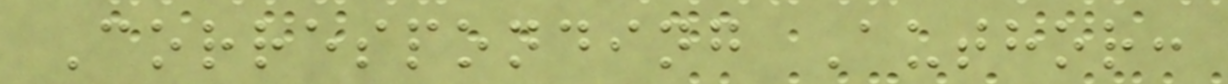Corresponding Author:
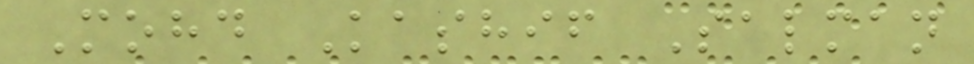Mohd Kashif Salman
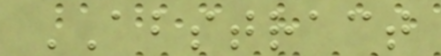ABSTRACT
